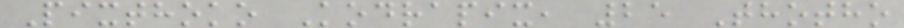Pixthoko Kodrapix, 25 Thotho
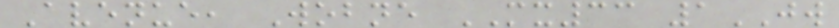Avenue, Wobne MX33 1JW
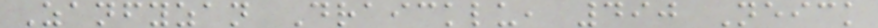Zanfyzan Draicklu, 490 Neick
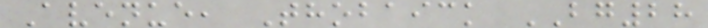Avenue, Thobaick BG28
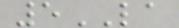5LA
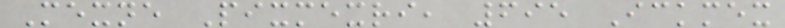Mexne Pixmexri, 695 Ickmex
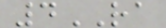4RA
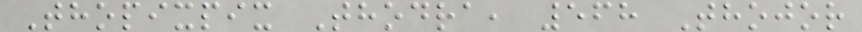Thopixpix Thodra, 568 Thojor
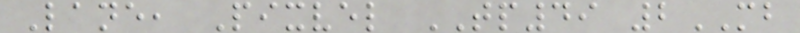Lane, Pixvel TP49 2MB
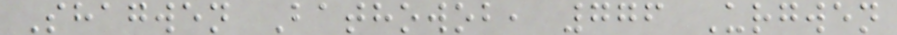Shagwen Bathowob, 776 Urgwen
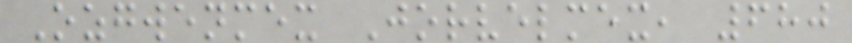Ozgwenmex Jorvelmex, 680
